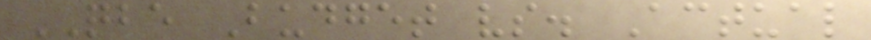QBE Budget vs. Actual
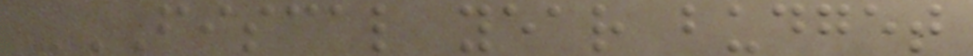FISCAL YEAR BUDGET
